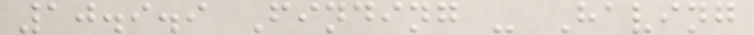10.9.9 Finding - Having
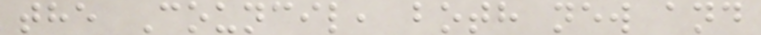the Council, both new and
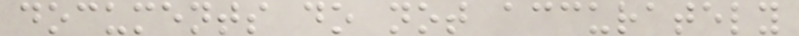documents do not accurately
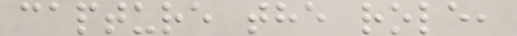capture the role,
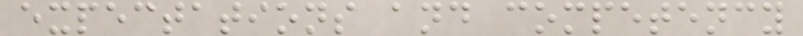expectations and competency
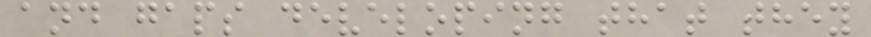and gaps developing that they
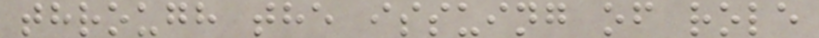through the issuing of role
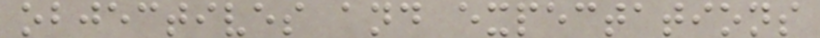objectives and expectations
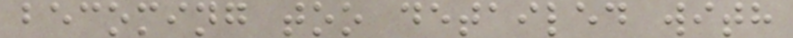becoming too detailed with
